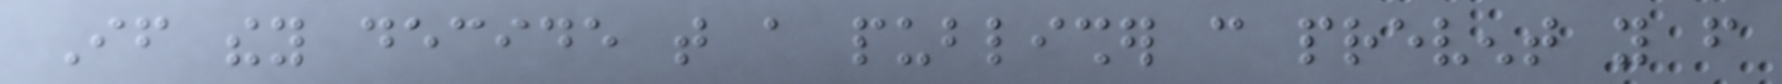If they decide that a publisher can prevent you from
